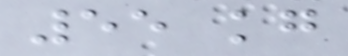55 kg
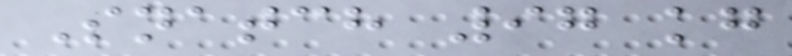Snatch 97 kg
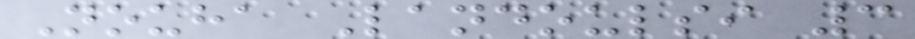Nouha Landoulsi 3
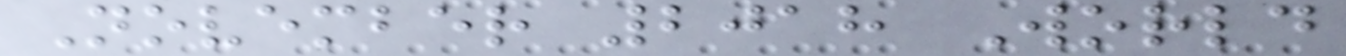November 2018 World
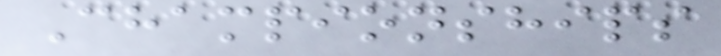Championships
